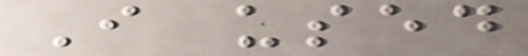I used
